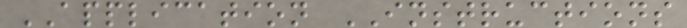APPLICATION INSTRUCTIONS
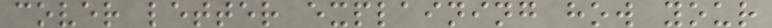cover letter explaining how your
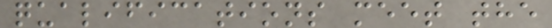qualifications meet the
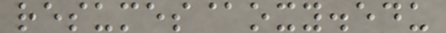resumes@oxy.edu
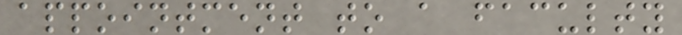appointment to a faculty
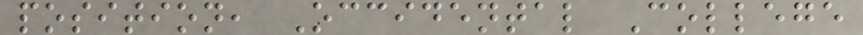position, Occidental College
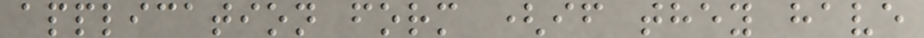application form (if they have
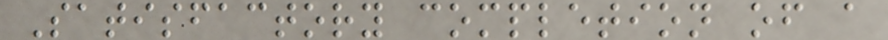Satisfactory completion of a
